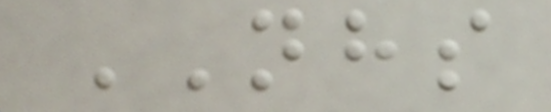NHS
